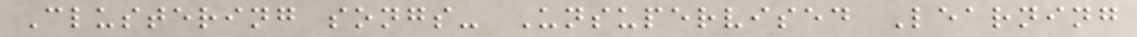Clustering songs- Unsupervised Learning
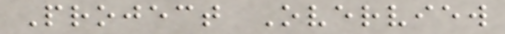Project Overview
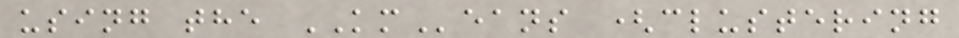using the KMeans (clustering
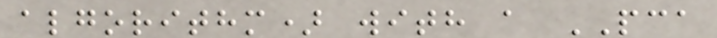algorithm) with a PCA
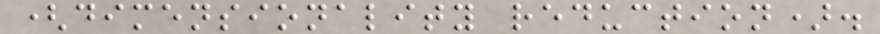(dimensionality reduction).
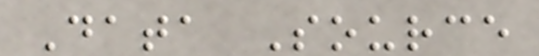Data Source
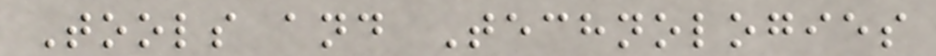Tools and Technologies
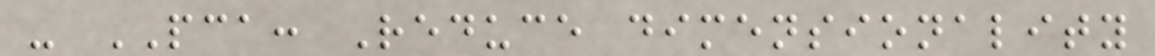- PCA: Reduce dimensionality
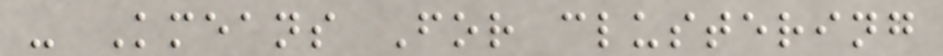- Kmeans For clustering
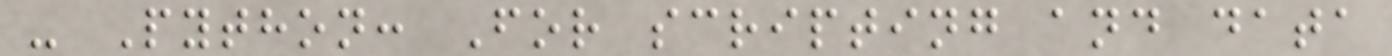- Python: For scripting and data
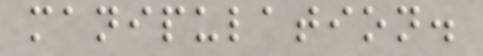manipulation.
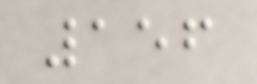156
